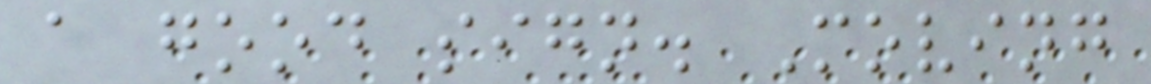a good sign. Moving
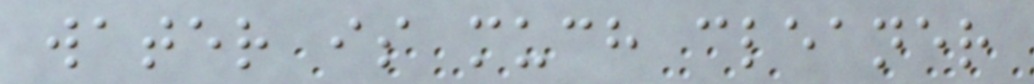water is much cleaner
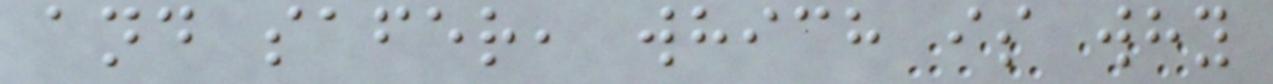and safer, which is why
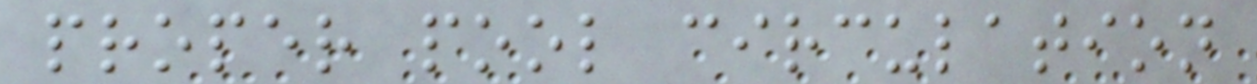proper pool circulation
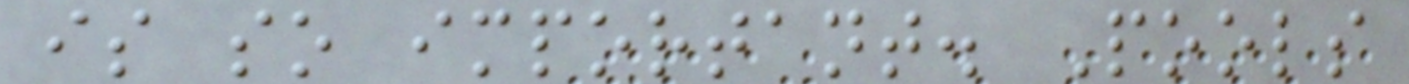is so important. Pools
